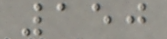150
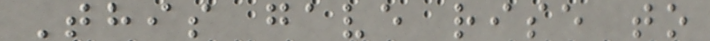This gave rise to
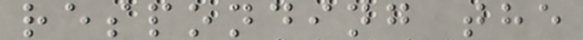responding the
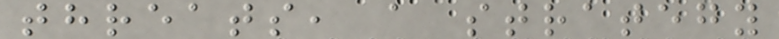threats, a strategy
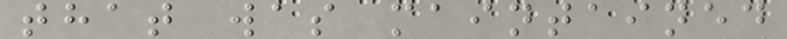that was maintained
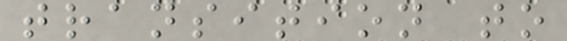transition to
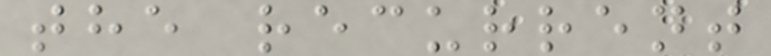the recurrent
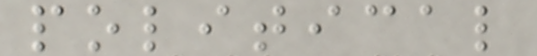political
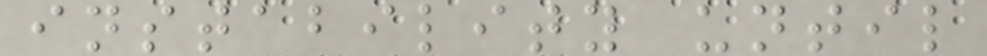instability until
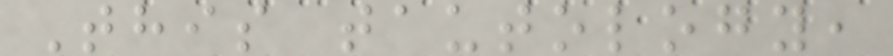This tautology,
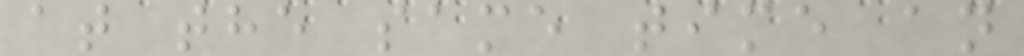at the same time an
